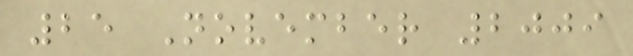25 November 2009
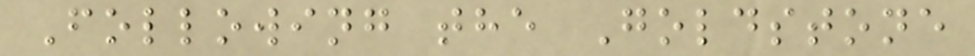Following the Goldstone
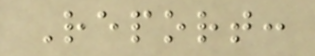Report:
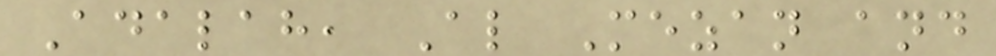Adalah, Al Mezan and
